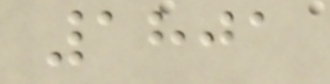1801
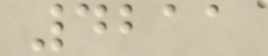4211
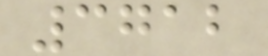3712
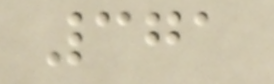371
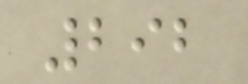292
